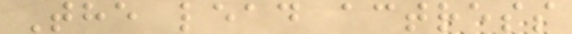The lead actress
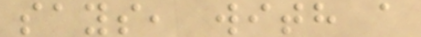says, with a
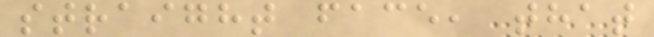straight face, that
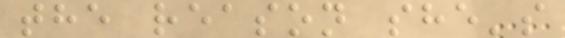the reason she's
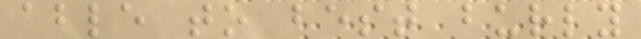able to best burly
